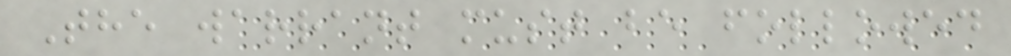The warrant must be followed
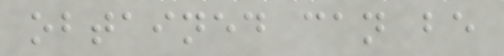obtained can be
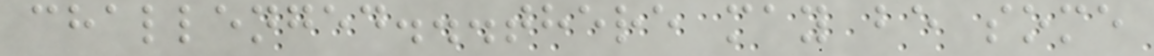challenged...there may be some
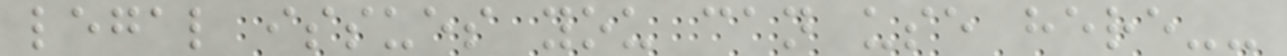legal issues you can use here--
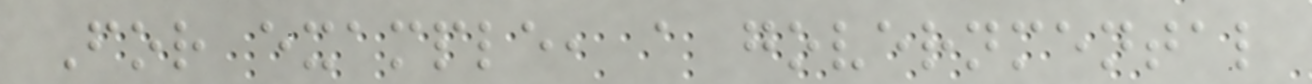For example, a governmental
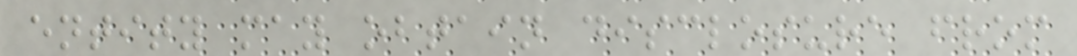entity may obtain disclosure from
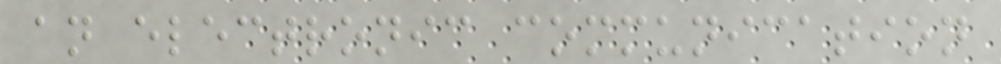an electronic communication
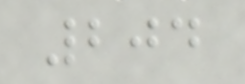204
